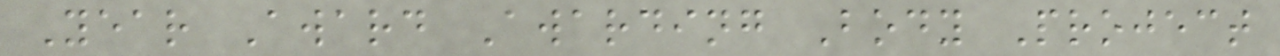Year Award Awarding Body Project
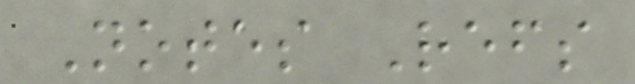Notes Refs
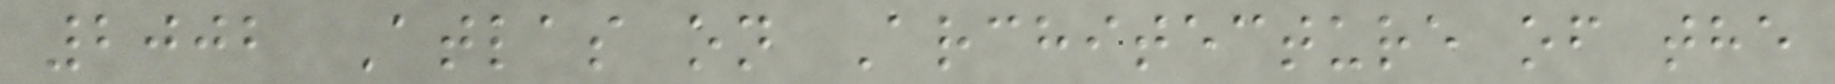2002 Atlas on Architecture of the
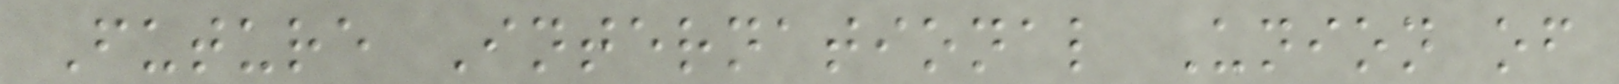Future International Union of
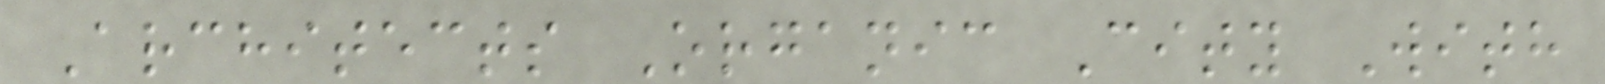Architects Organic City With
